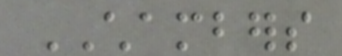CHAMBERS
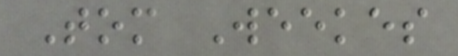Tom Weekes
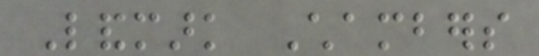Landmark Chambers
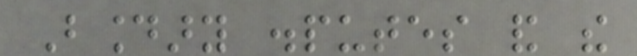Boundary disputes and the
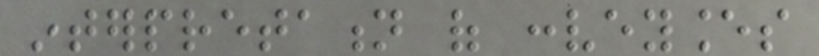interpretation of conveyances
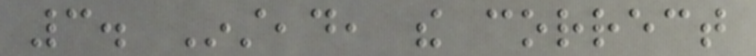3. Instead, the correct
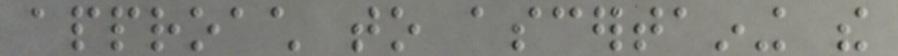approach to ascertaining the
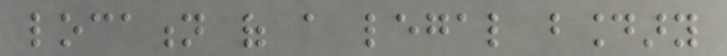location of a legal boundary
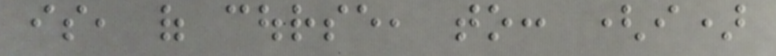is, of course, to: (i)
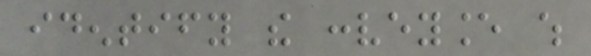identify the conveyance which
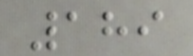189
